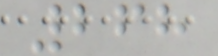268
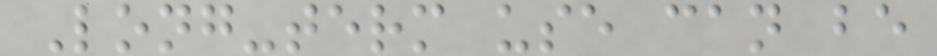Long-term use can be
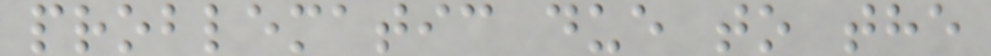problematic due to the
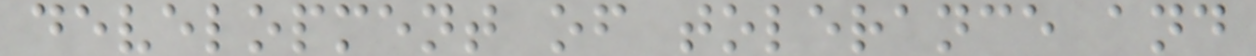development of tolerance and
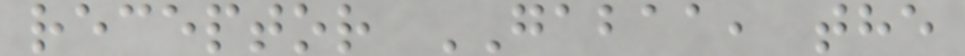receptor GABAA, the
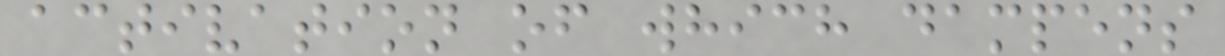activation of which dampens
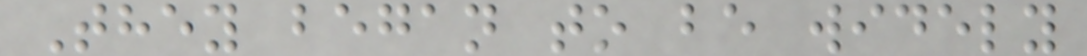They began to be widely
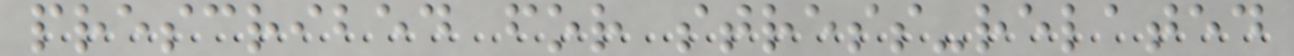prescribed for stress-related
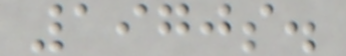1970s.
